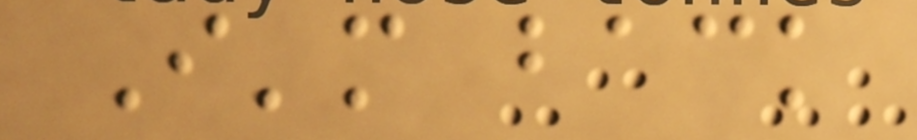I'm back
